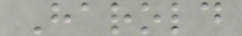Harold
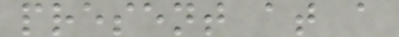present at a
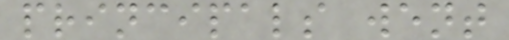principals went
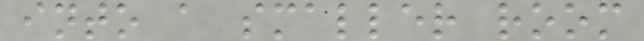into a smaller room
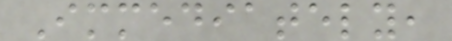Immediately,
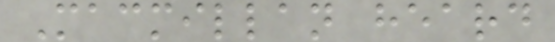Macmillan heard
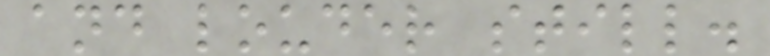and louder still.
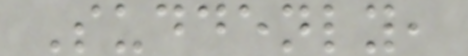Suddenly,
